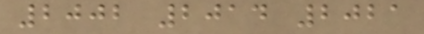2002 2014 2021
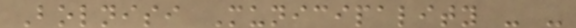Bolnisi Municipality - -
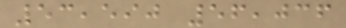53,590 56,036
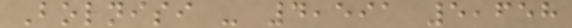Bolnisi - 4,591 5,658
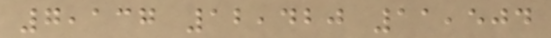7,137 12,420 11,504
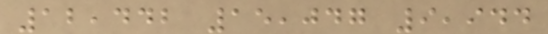12,442 15,047 9,944
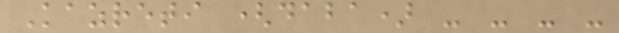Kazreti (daba) - - - -
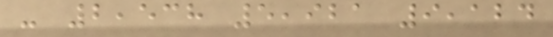- 2,538 5,921 9,124
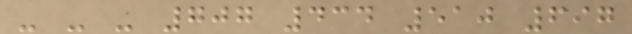- - - 707 434 510 697
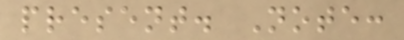present. Note:
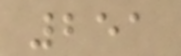251
